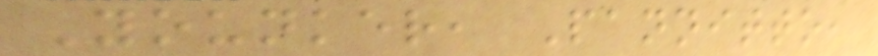Younker, Pannitto,
